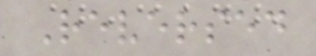Reversed
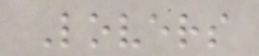Lovers
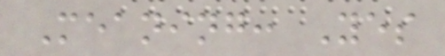Meaning: Yes
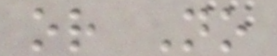or No
